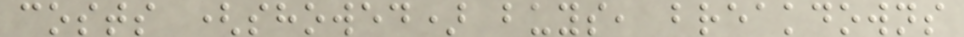costs (showed) buys, breakdowns
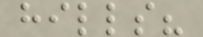hills?
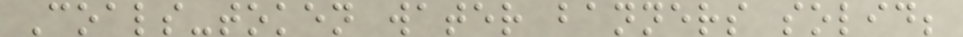Coals-token water banners solid;
